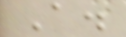A.
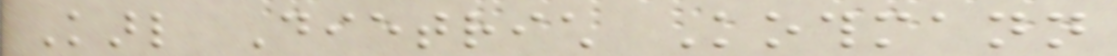Karl Dietrich Kothmann
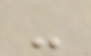-
